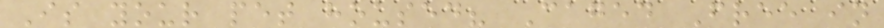Is your pet housed? Caged Free in
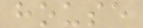house
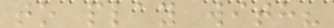to play with?
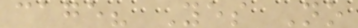cage? Yes No
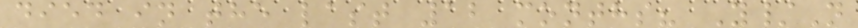died in the last 12 months? Y/N
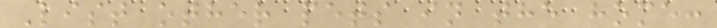List other pets in the home:
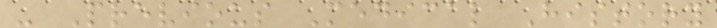- Previous Medical History
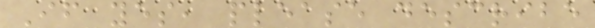If yes, please describe
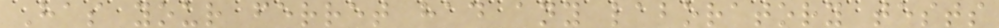Has your ferret had any laboratory tests
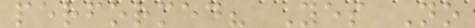performed? Yes No
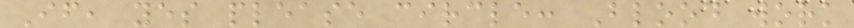If, yes please circle: Blood work
